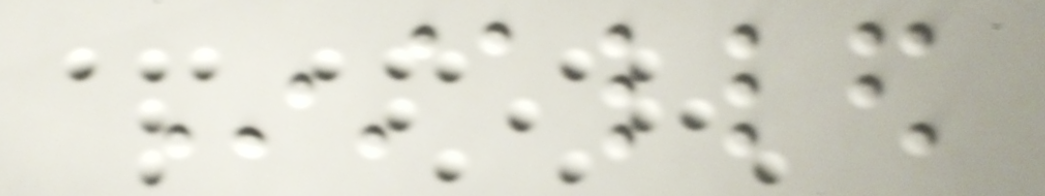Installed
